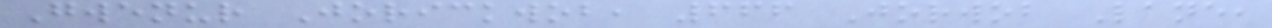Gwenur Jorickwob, 666 Jorwob Lane,
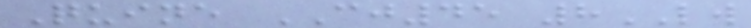Quine CJ45 8LW
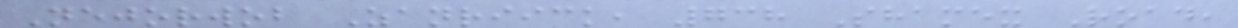Nejorwob Zanriick, 738 Shamex Road,
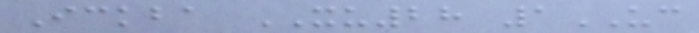Ickba XU28 1UC
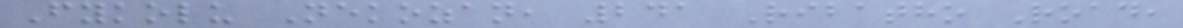Fykolu Nekozan, 241 Ribatho Road,
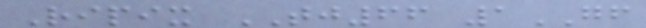Ripix TJ66 1GF
